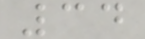34
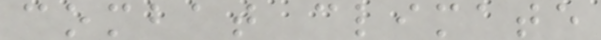combat climate
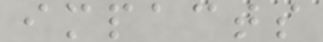impacts
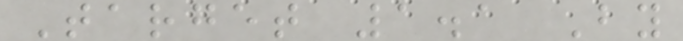Target 1.1 By
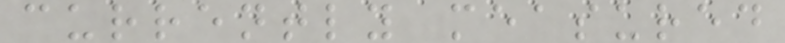currently measured
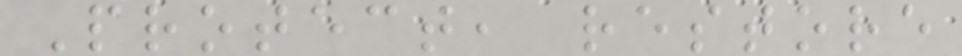Protect, restore
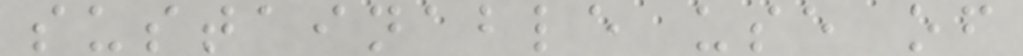sustainable use of
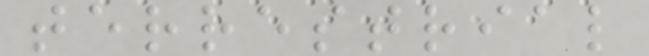terrestrial
